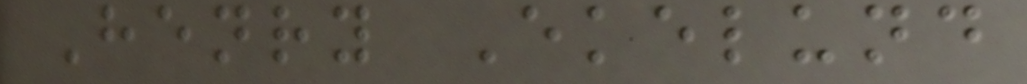Henry Ekelund
